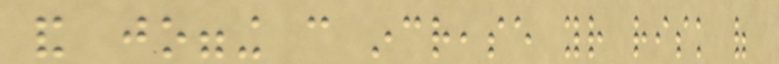and jogging can increase your risk of
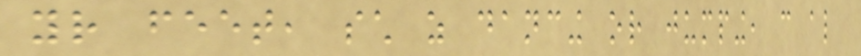your feet, such as dancing or jumping, can also
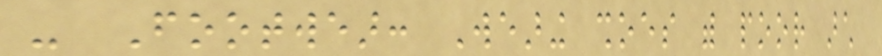- Footwear: Wearing shoes with poor arch
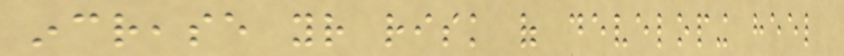increase your risk of developing heel
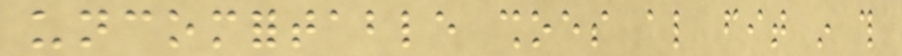uncomfortable shoes also fit in this
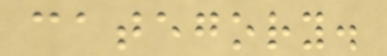category.
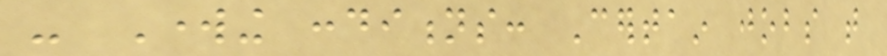- Working conditions: Certain jobs that
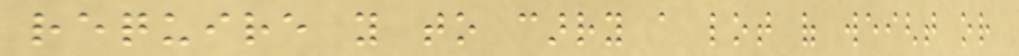require you to carry a lot of weight or
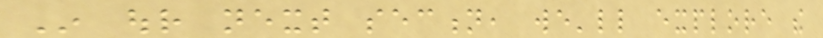In our next section, we'll explore the
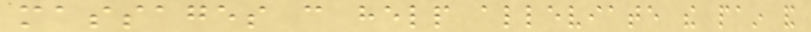massages can help alleviate the pain and
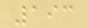193
